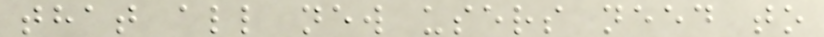that all new users need to
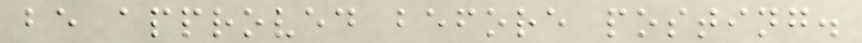be approved before posting.
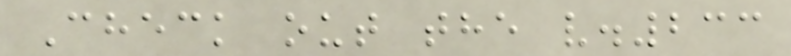Check out the v.233
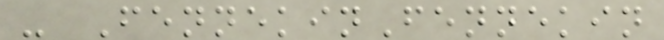- FennekinFennekin
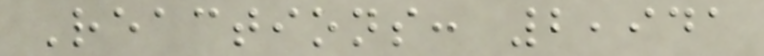Reactions: 2,941
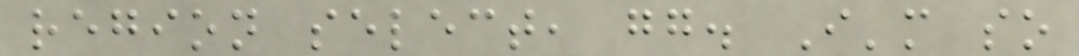region select, gg. I'm so
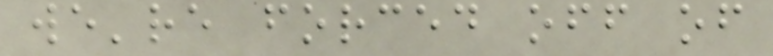we're forced off of
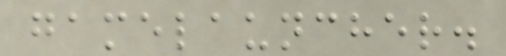gamelauncher.
